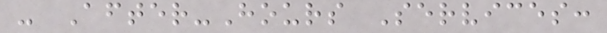- After-Hours Services:
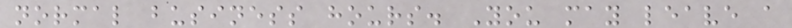normal business hours. You may leave a
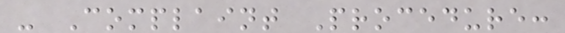- Complaint Procedure:
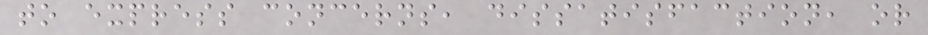to express concerns, dissatisfaction, or
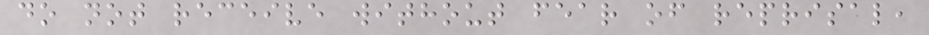do not receive without fear of reprisal,
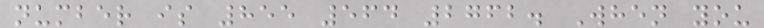number is 855 564 2762. When you
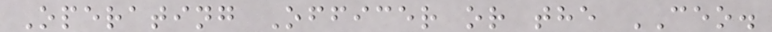Operating Officer or the CEO.
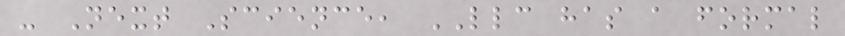- Next Science, LLC has a formal
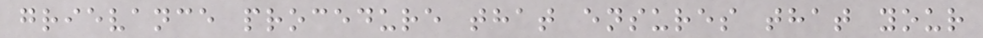grievance procedure that ensures that your
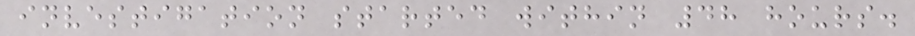investigation started within 48 hours.
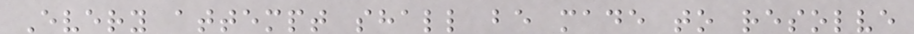Every attempt shall be made to resolve
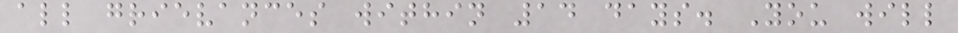all grievances within 14 days. You will
